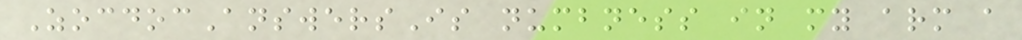ZocdocAnswersIs numbness in my arm a
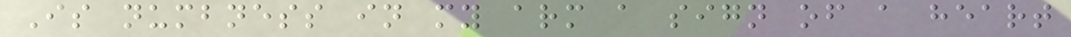Is numbness in my arm a sign of a heart
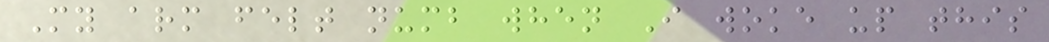My arm felt numb when I woke up this
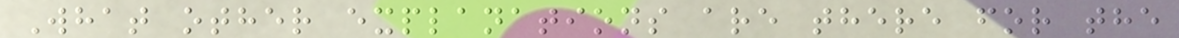What other explanations are there for the
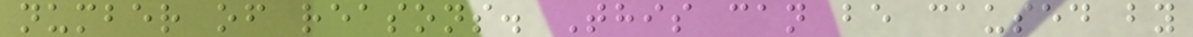number of reasons. This can be caused by
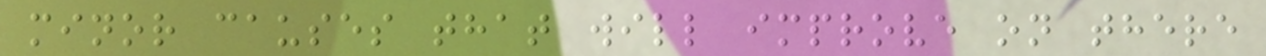minor causes that will improve on there
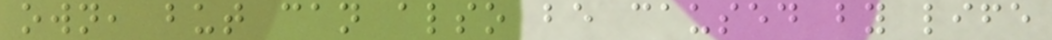own, but can also be caused by life
